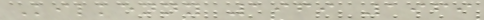Kilkenny 1969 1969
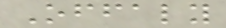Offaly
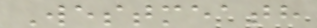Westmeath
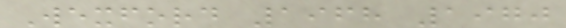Wexford 1968 1970
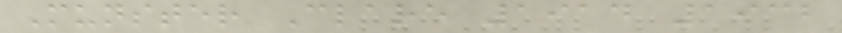Munster Clare 1914 1932
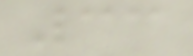33
